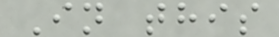In this
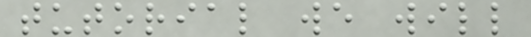tutorial we will
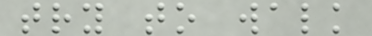try to walk
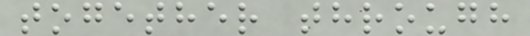together through
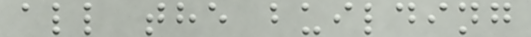all the building
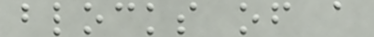blocks of a
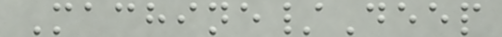Machine/Deep
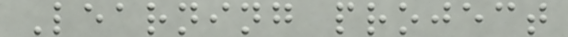Learning project
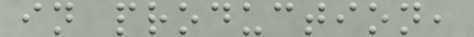in production,
